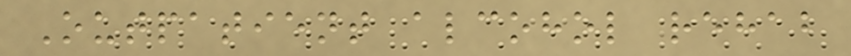Outpatient alcohol rehab
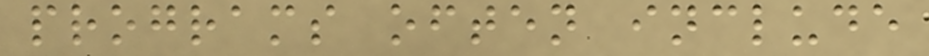programs often include
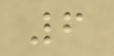6
